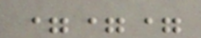===
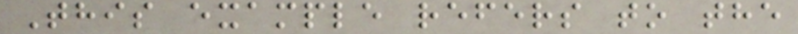This example refers to the
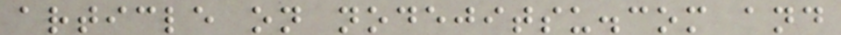article on nodejitsu.com and
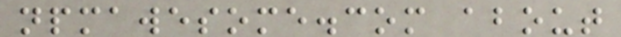npmawesome.com about
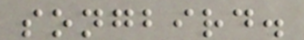songbird.
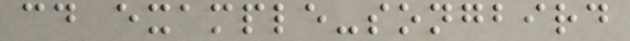cd example-songbird
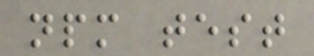npm test
